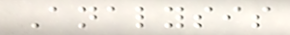Analysis
